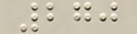270
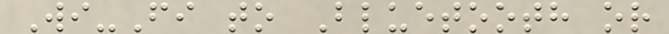Wi-Fi to Bluetooth or
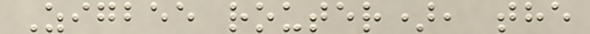Zigbee router), the
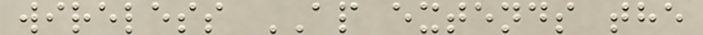wireless AP extends the
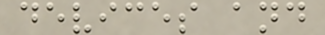devices and
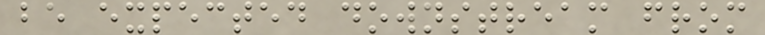be expected downstream from
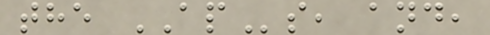the APs, and,
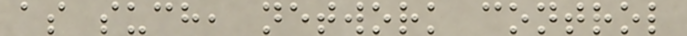as such, network control
